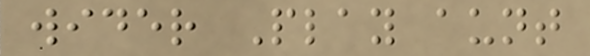wider Play aunt
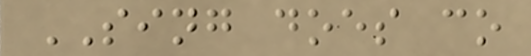SING does co
